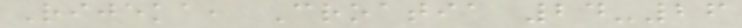Rijeka, Croatia 24-26
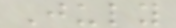July
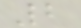2
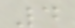4
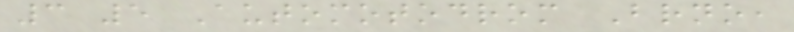3 5 Automotodrom Brno,
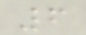6
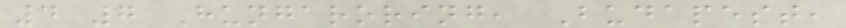4 7 Hungaroring, Budapest,
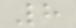8
